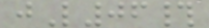jL06#
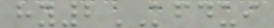hy2KFDUI
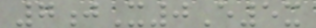7jX0E5x
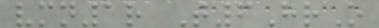vmn1r T6HrO
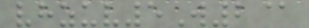vhzuv5W2@
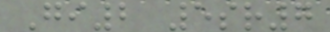Gi2 5sr7
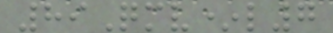89Qmv*l7
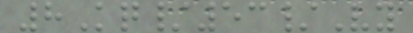8Kq/53/Vy
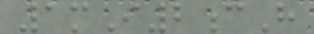1mI2cH
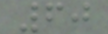60
